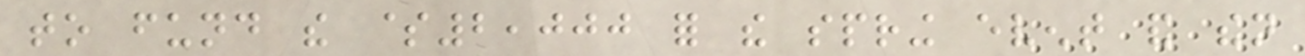to fund the $2,000 for the spring event and then
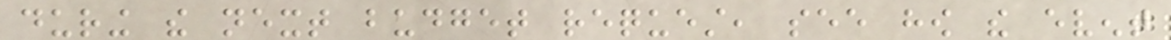during the next budget request, see how the event
